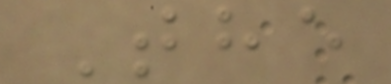The
